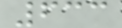633
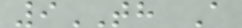9TH A
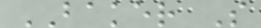BAKER S
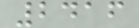2416
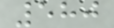580
